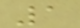1
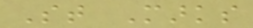St Marks
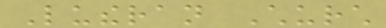Lutheran Church
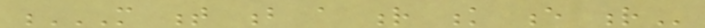M T B A R K E R
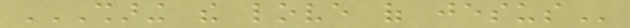SHARING THE LOVE OF JESUS
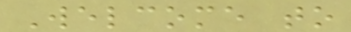Welcome to
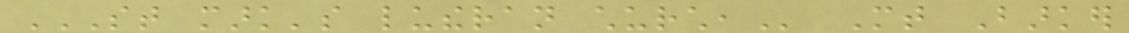ST MARK'S LUTHERAN CHURCH, Mt Barker
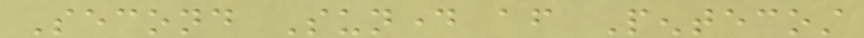Second Sunday after Pentecost
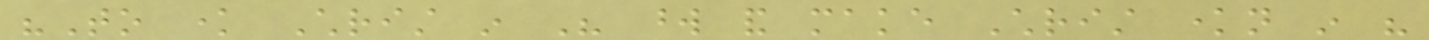"To know Christ in His word and make Christ known in his
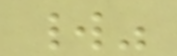world"
